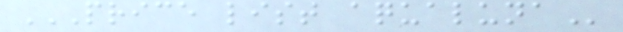PRICE LIST AQUALUNA
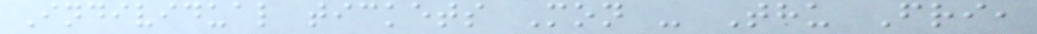Individual tickets Mon - Thu Fri,
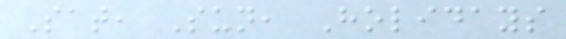Sat, Sun, Holidays
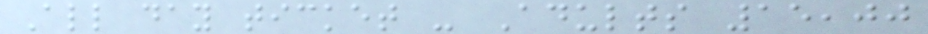All day ticket - Adults 15,00
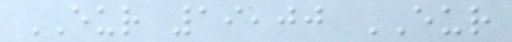EUR 19,00 EUR
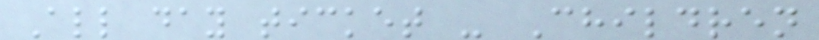All day ticket - Children
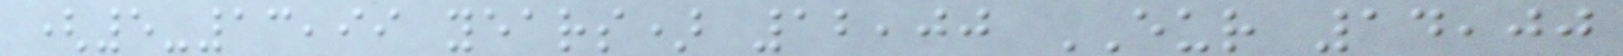(5-13,99 years) 12,00 EUR 14,00
